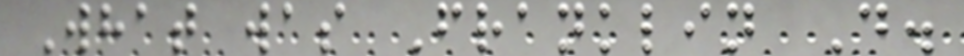What was Franklin D.
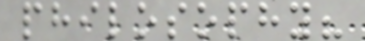philosophy?
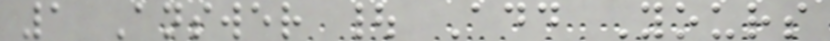1 Answer | Add Yours
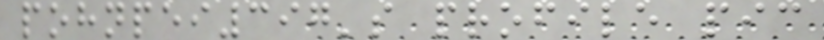pohnpei397's profile pic
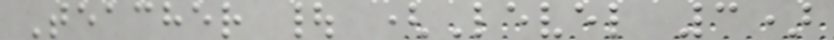Teacher | (Level 3)
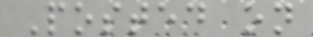Posted on
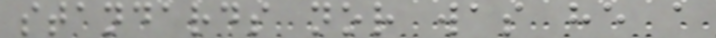standards nor was he a
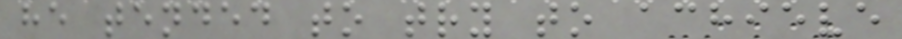he tended to try to achieve
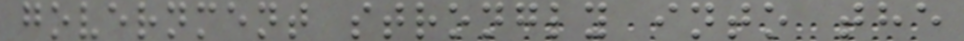government strongly into the
